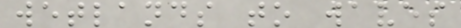wetlands to waves
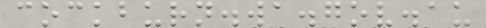cockburn.wa.gov.au
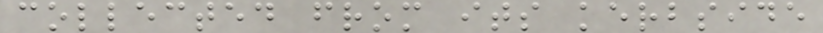collected from its kerbside
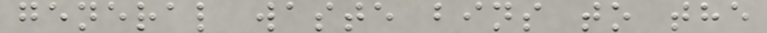general waste bins to the
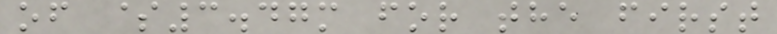of $3.47m for the first
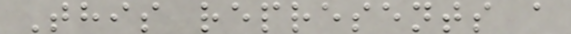This represents a
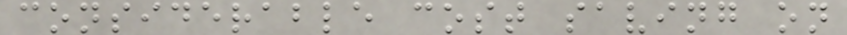considerable cost saving on
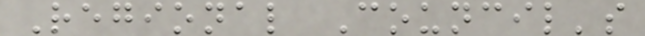Regional Council's
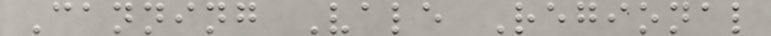Canning Vale Regional
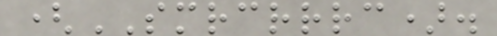(SMRCRRRC).
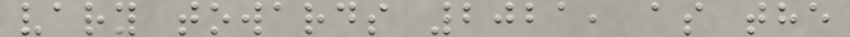vary towards 2021, as the
